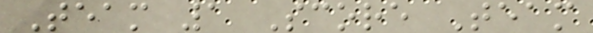Team 1 Score Team
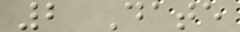2 Date
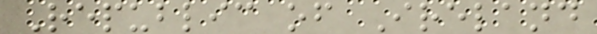Republic of Ireland
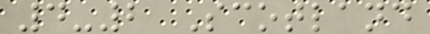4-2 Scotland
